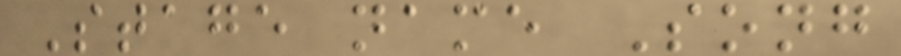Stage name Song
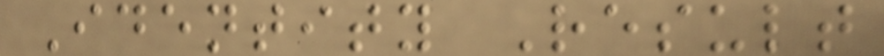Identity Result
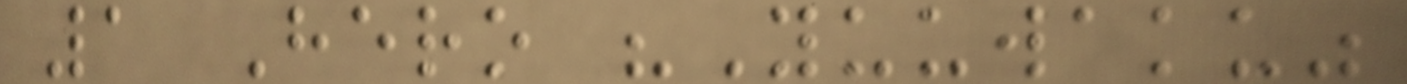1 Hero "Yuuwaku"
